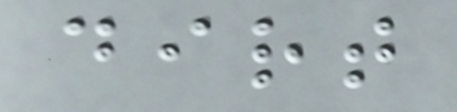dirt
